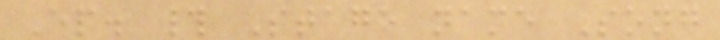Ep. # Stage name Song
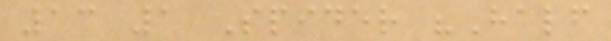13 1 Spider "Half
